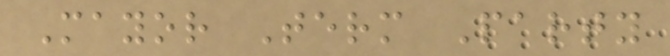Mayor Term Party
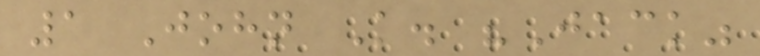1 John K. "Jack"
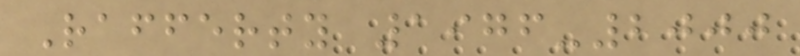Rafferty 1976-2000
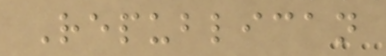Republican
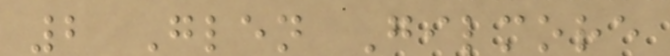2 Glen Gilmore
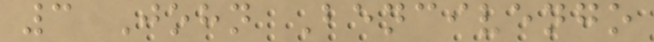3 John Bencivengo
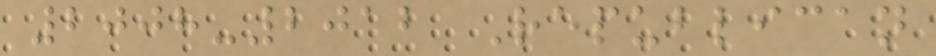2008-2012 Republican
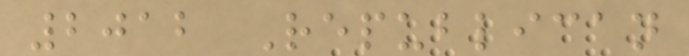2012 Republican
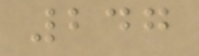247
